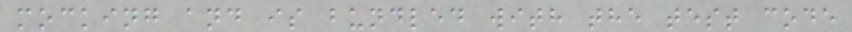mocking and is bundled with the test code
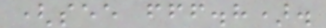(see fff.h).
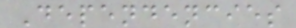Dependencies
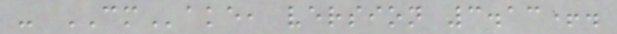- CMake, version 3.13+.
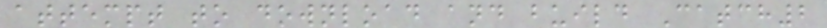attempt to download and build Catch2
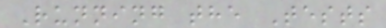Running the Tests
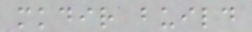mkdir build
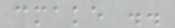cmake ..
